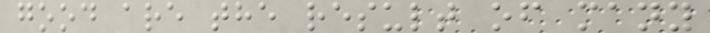good are the result of many
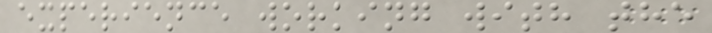experience working with the
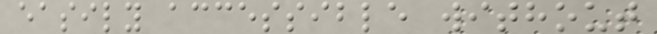easily accessible without
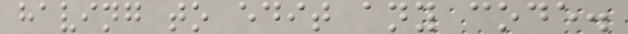having to edit any code.
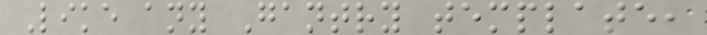Like any Gantry template,
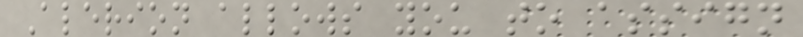Alerion allows you to assign
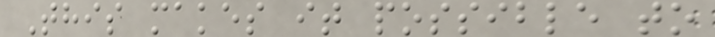This makes it possible to
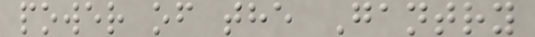power of the Gantry
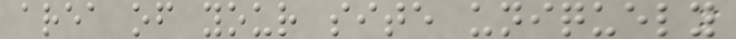area of your site uniquely
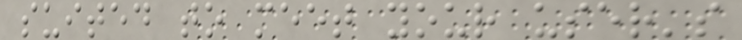suited to meet your user's
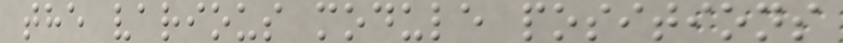the various module positions
